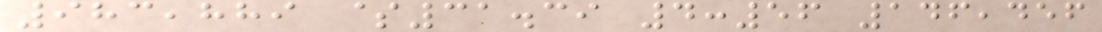983,889 $31.39 4:56 146,456
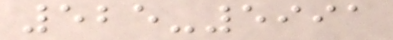525-5991
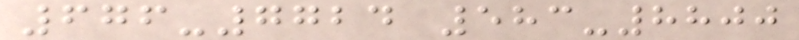676-7724 583-8800
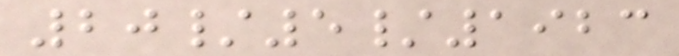20/5/1923
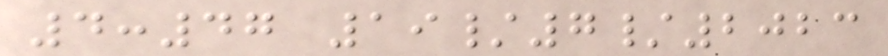4:47 19/7/2023
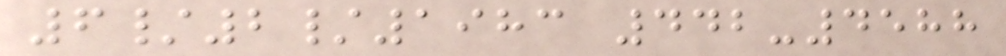6/2/1983 442-4588
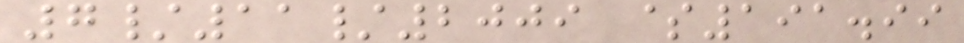7/11/2009 $191.99
